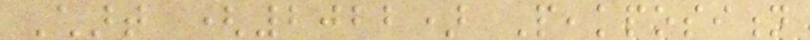Chart (2022) Peakposition
